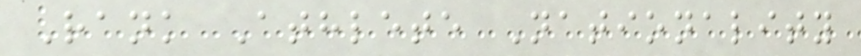Rank Athlete Nationality
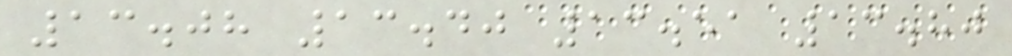13.08 13.40 13.51 13.80
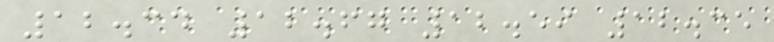12.34 12.67 12.59 12.35
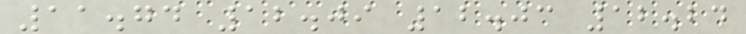11.74 12.09 12.03 12.24
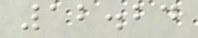12.24
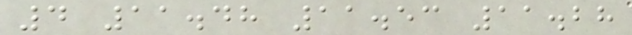4 11.48 11.53 11.28
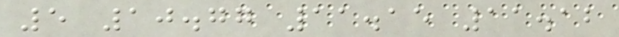5 10.77 11.15 11.12
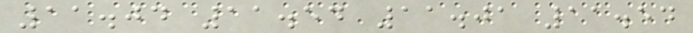11.04 11.54 11.01 11.54
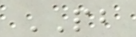PB
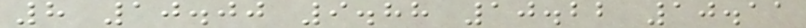8 10.00 9.88 10.22 10.11
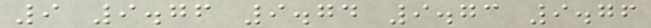9 9.76 9.74 9.73 9.76
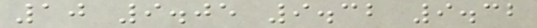10 9.05 9.32 9.32
